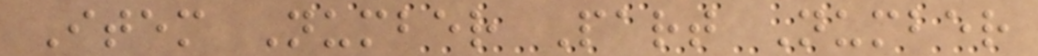Item Number Part Number
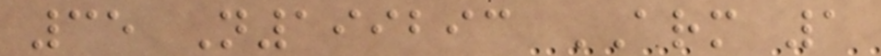35 N199293 ARM 1
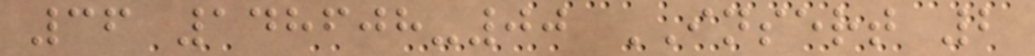36 148608-00 INSERT 2
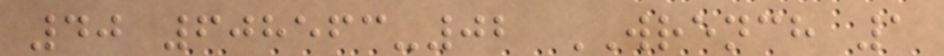40 608563-02 WRENCH 1
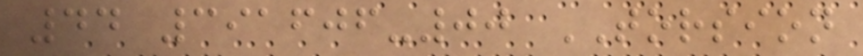44 391606-00 TORSION
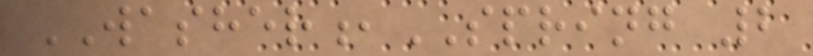WASHER,SPRING 2
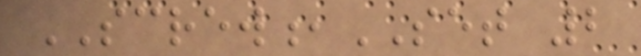SCREW,SET 2
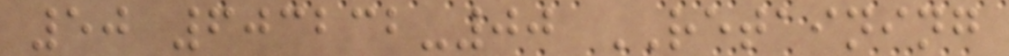50 603232-00 RETAINING
